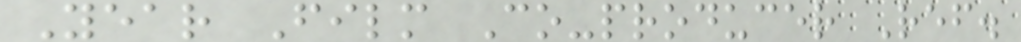Year Film Co-producer Ref.
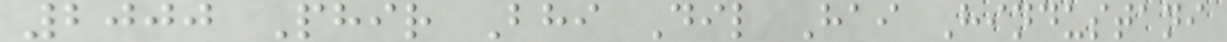2000 Phir Bhi Dil Hai Hindustani
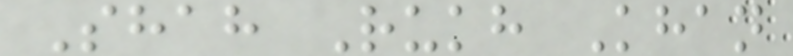Shah Rukh Khan
